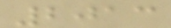2013
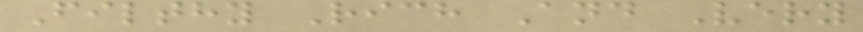Filthy Rich And Very
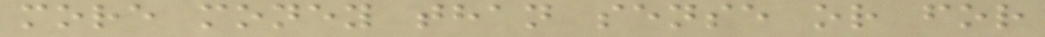more money than sense or for
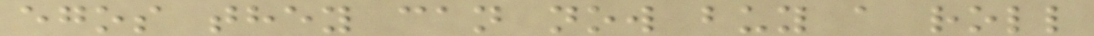egos they can now buy a roll
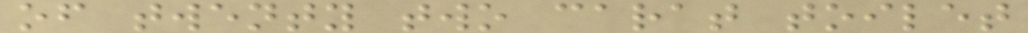of twenty two carat toilet
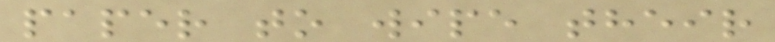paper to wipe their
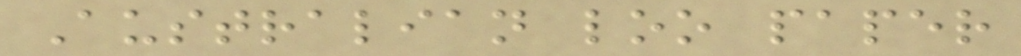Australian loo paper
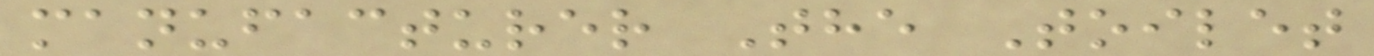manufacturer The Toilet
